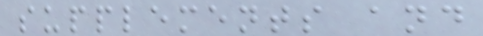supplements and
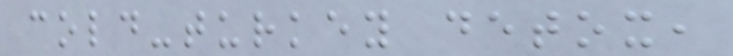cold-turkey detox,
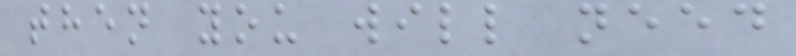then you will need
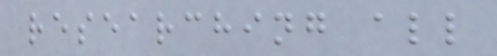researching all
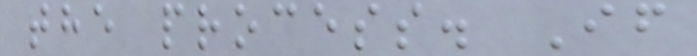the process. If
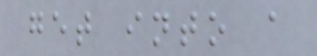get into a
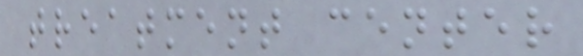treatment center
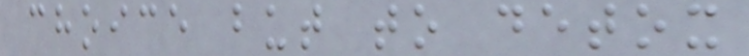choice but to detox
